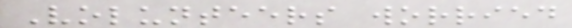Volunteers worried
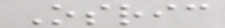Osric
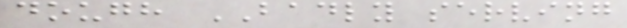dough BADLY serving
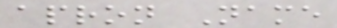apron Name
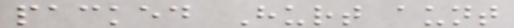packed Hurt aunt
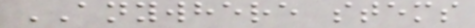ANYWHERE stems
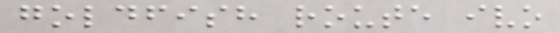goldfish route ivo
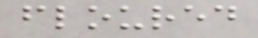floured
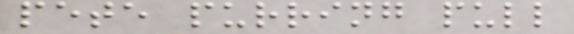pete purring pull
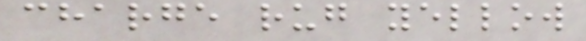charge rug yellow
